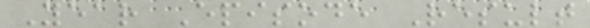Year Episode Result
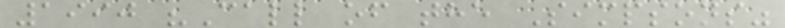1990 "Call of the Simpsons"
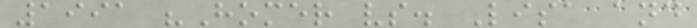1991 "Homer vs. Lisa and
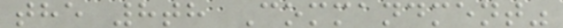the 8th Commandment"
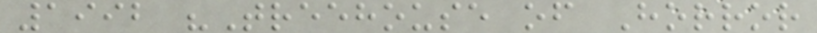1992 "Treehouse of Horror
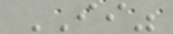II"
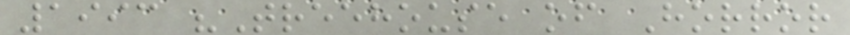1993 "Treehouse of Horror
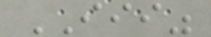III"
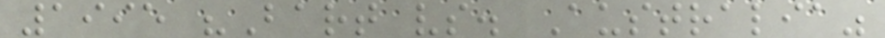1995 "Bart vs. Australia"
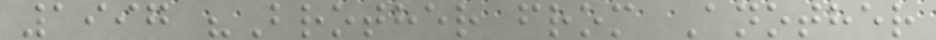1997 "Brother from Another
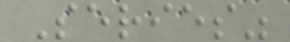Series"
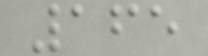165
